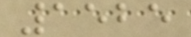1525
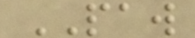PAW
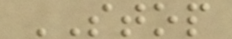STOP
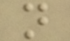n
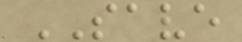SAVE
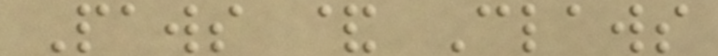Paws & Claws
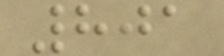801
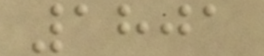1801
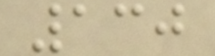130
